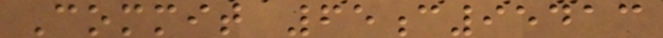Commit 65c95413
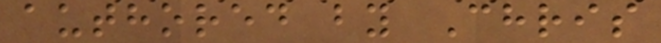authored by Chris
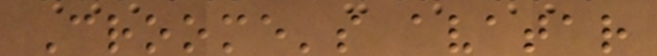Croome's avatar
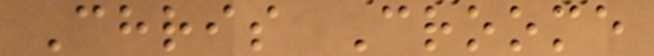Chris Croome
